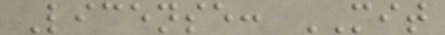License: MIT
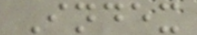Index
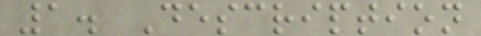1. Description
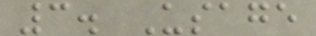3. Usage
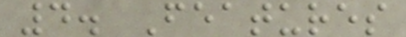4. Features
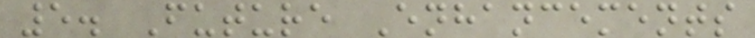5. Future Enhancements
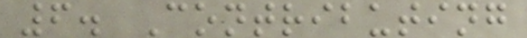6. Contributing
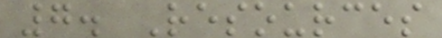7. Resources
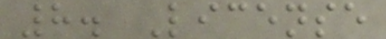8. License
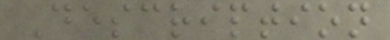Description
